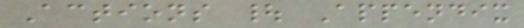Actions | Appendix
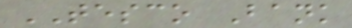TESCO Bank
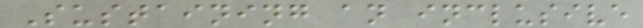Sustaining an inclusive
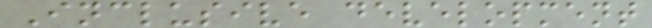Inclusive development
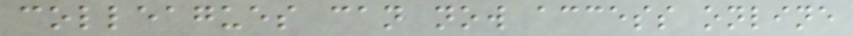colleagues can now access online
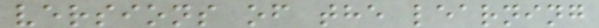versions of the learning
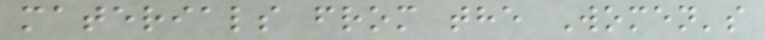materials from the Women's
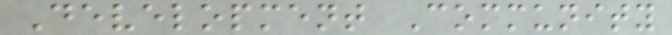Development Community
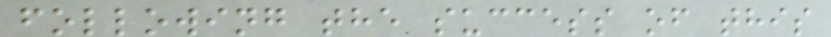following the success of this
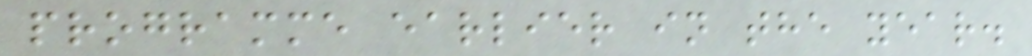programme earlier in the year.
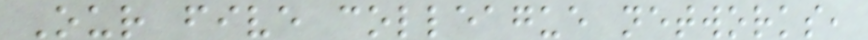Our five colleague networks,
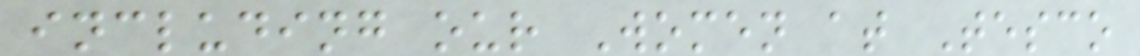including our Women at Tesco
